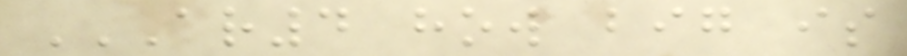AR4 HOW BIG IS
